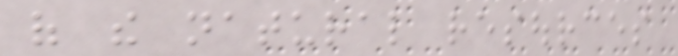of the natural resources
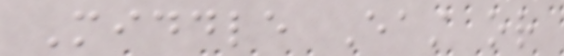Middle East or
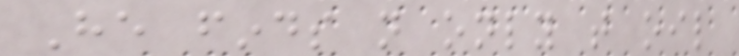He finds not only that oil
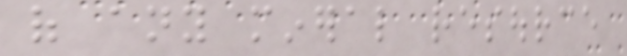of any mineral resource
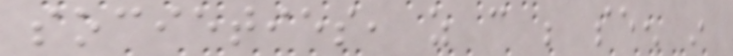societies, as can be seen in
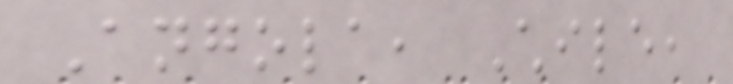Angola, Chile,
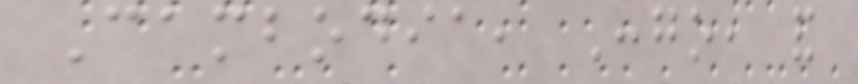Cambodia, Congo, and
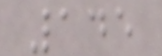145
